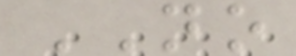NO
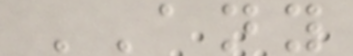ANY
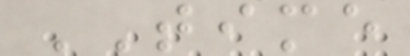TIME
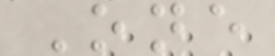One
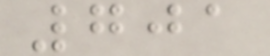701
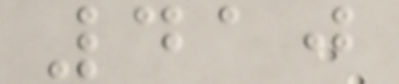410
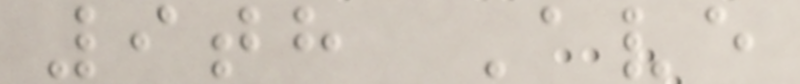9th Ave
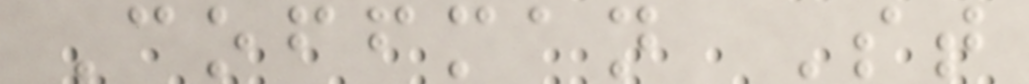Coffman St
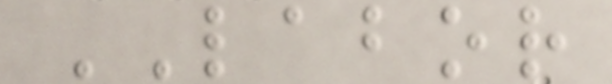LABOR
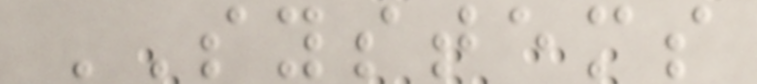SYSTEMS
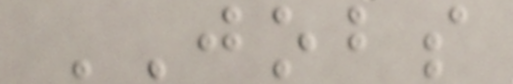JOBS
